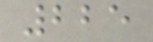225
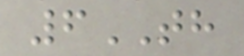6TH
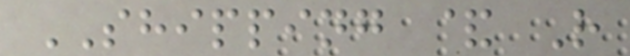SHIPPING & R
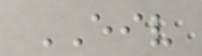EIV
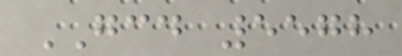GCD 5578
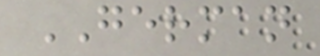GERMAN
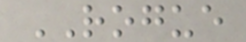ROGUE
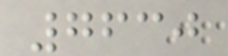7630
